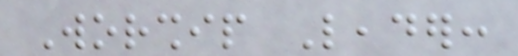Worship Leader:
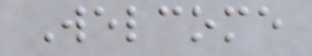Welcome
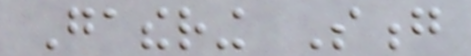Gathering Song
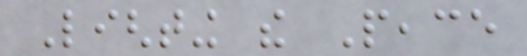Lighting the Peace
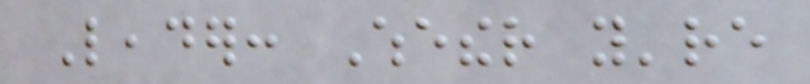Leader: Whether you're
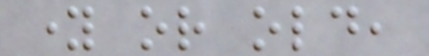young or old,
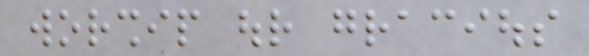worship our gracious
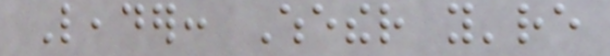Leader: Whether you're
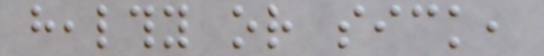healthy or sick,
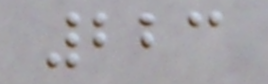223
